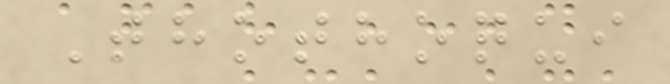Thothoqui
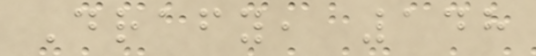Drafy, 148
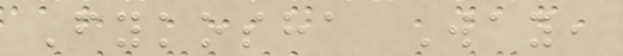Fykosha Way,
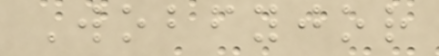Wobfyjor
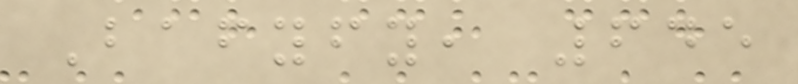Bafyfy, 645
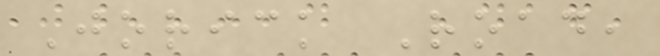Jorick Road,
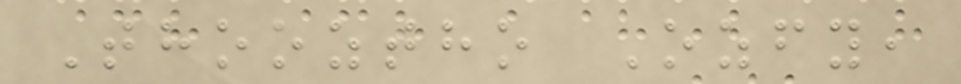Thooztho Ozfy,
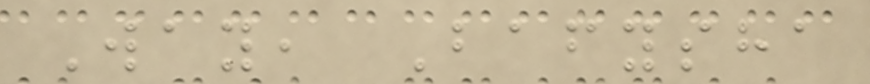Way, Bafysha
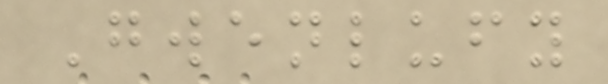Gwenlufy
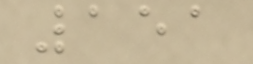151
